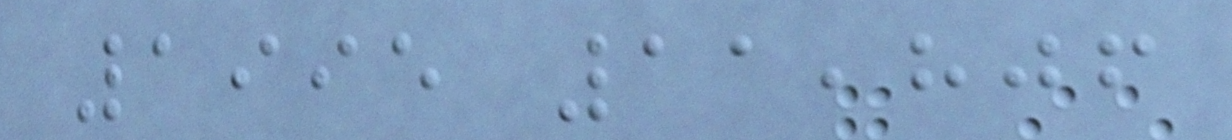1995 11,806
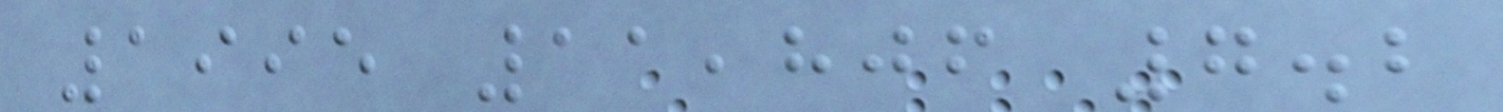1995 11,806 7.2
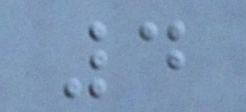4
